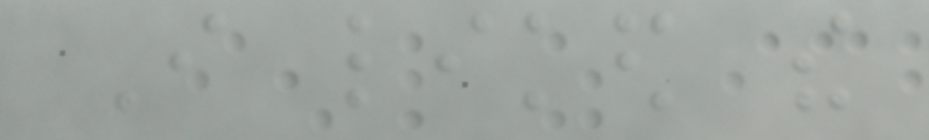I liked the
